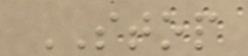STOP
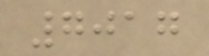7017
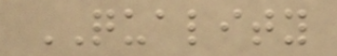QUALITY
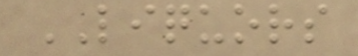LIQUORS
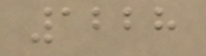1228
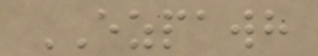EZPAWH
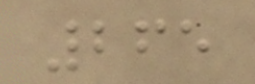265
